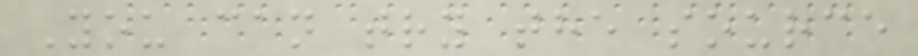You can try the source
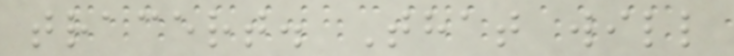tracert. That will
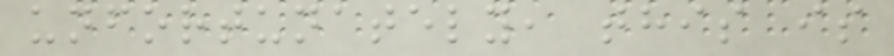unfortunately, this is
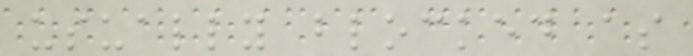usually blocked as
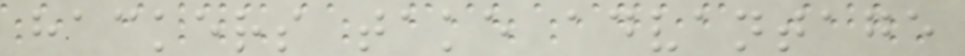hackers take advantage
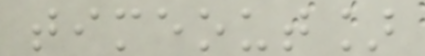timeout]
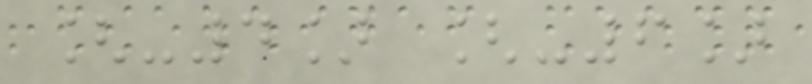[-4] [-6]
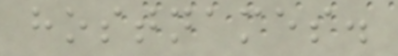hostnames.
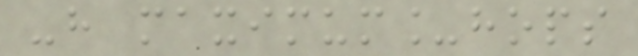-h maximum_hops
